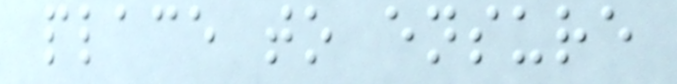place to ensure
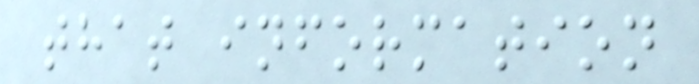that information
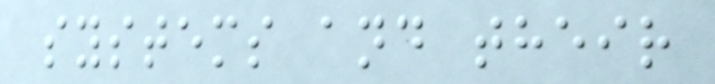systems and their
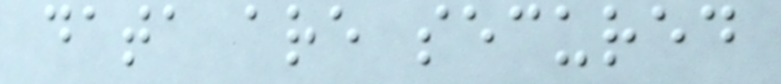data are secured
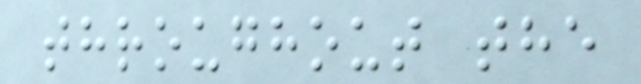throughout the
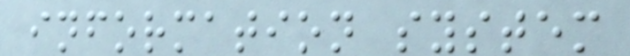information system
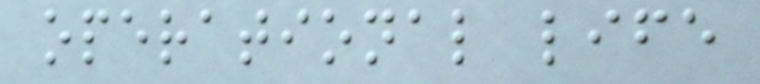operational life
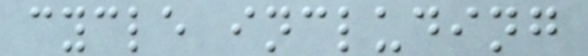cycle including
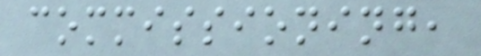commissioning,
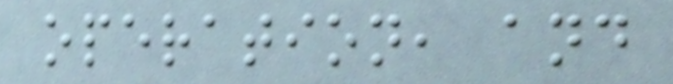operation, and
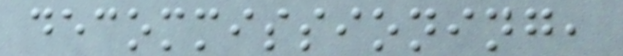decommissioning,
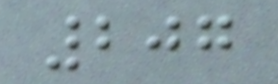207
